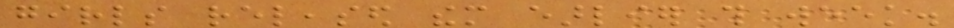girls released them earlier this week.
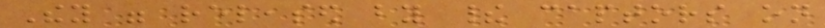They were released by their captors on
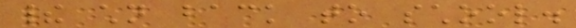their children back to school.
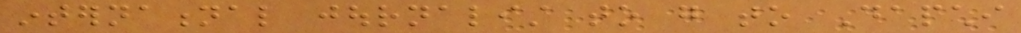international journalist to go to Dapchi
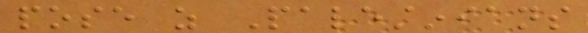pose as Palestinians
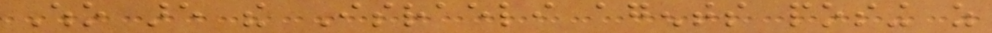Who are the Israeli agents posing as
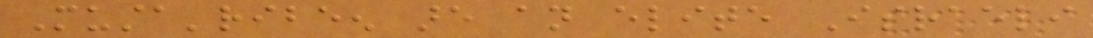Musta'ribeen are an elite Israeli
